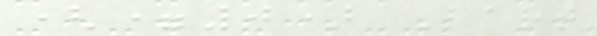(=0) Bart
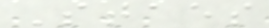Staes
